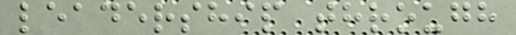leadership through
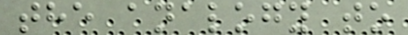the analogy to
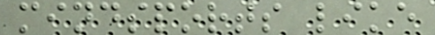mindsports like
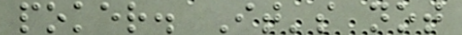poker. It's not
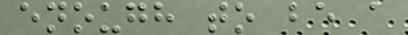enough to be a
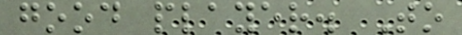good player. To
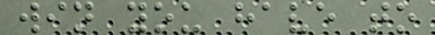win you have to
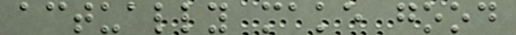actually make good
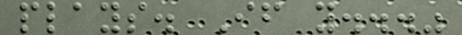plays. If y..."
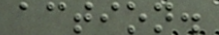action.
